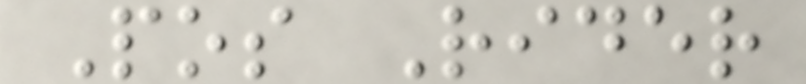Pos Rider
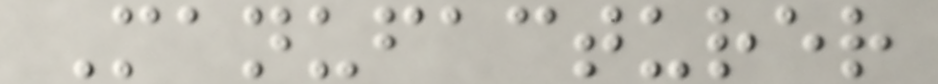Manufacturer
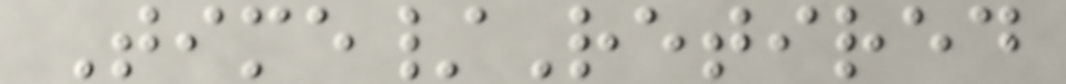Time/Retired
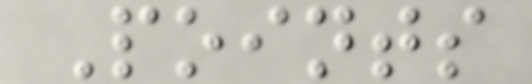Points
